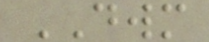DWM
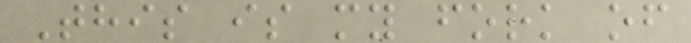This is my fork of
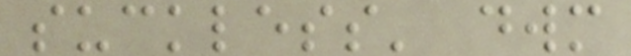suckless' dwm
